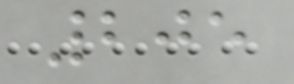205
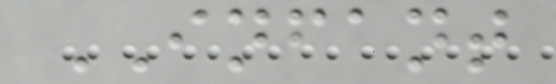INFANT
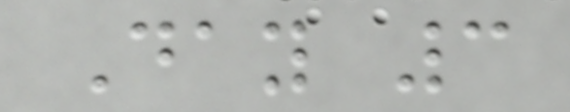Day 3
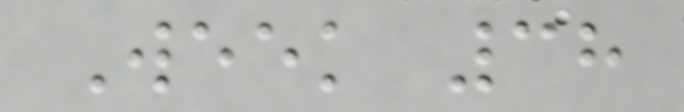Week 38
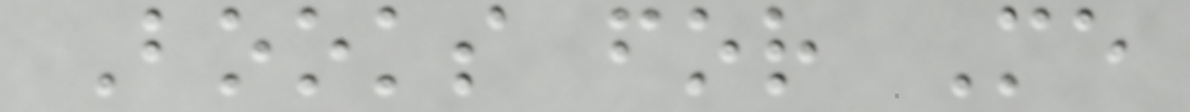Books for Me
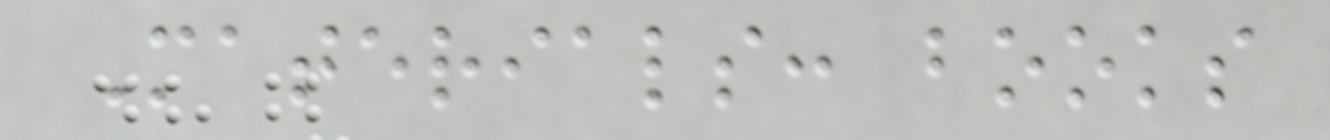Materials: books
